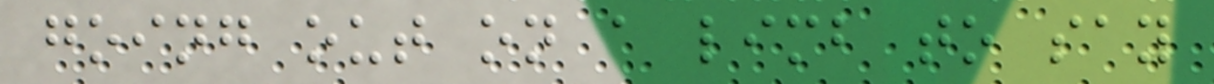going out on a limb to say
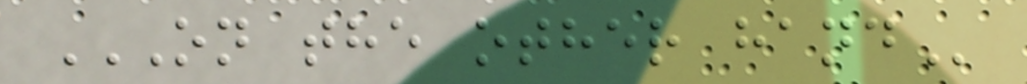ON THE OTHER HAND
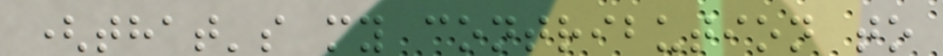(that's my contribution to
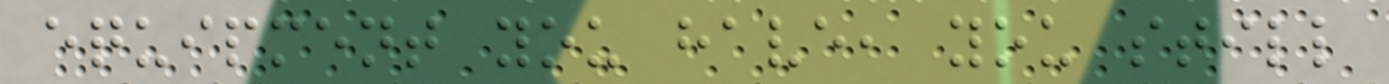equipment you have, you still
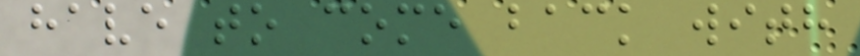have to come back with
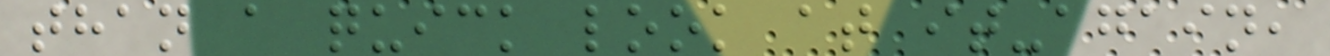than a quick look at it-again,
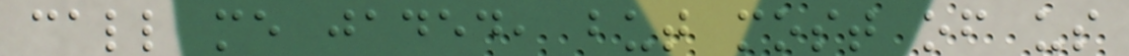call me jaded, but most of us
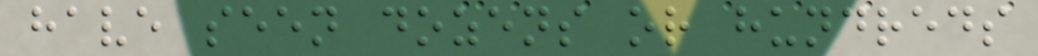have seen dozens or hundreds
